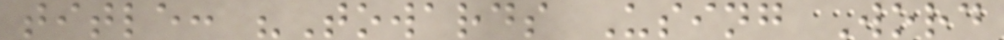title: "Towards Using Word
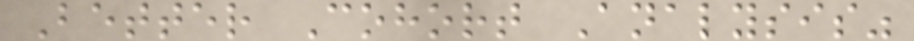Better Cohort Analysis"
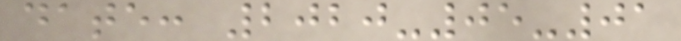date: 2020-05-01
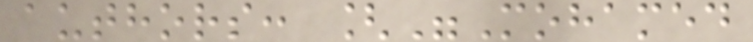authors: ["Mohamed
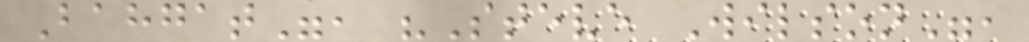Bahgat", "Steve Wilson",
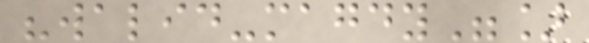"walid-magdy"]
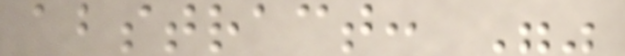abstract: ""
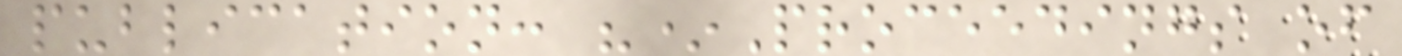publication: "*Proceedings of
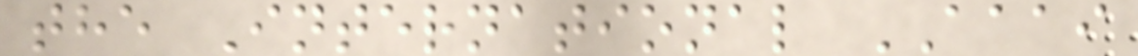the International AAAI
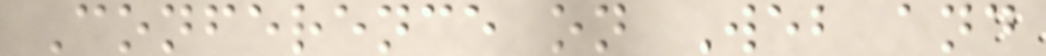Conference on Web and
